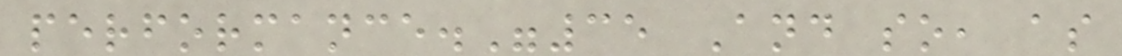performance."35 And so, as
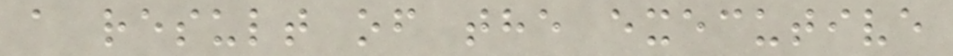a result of the executive
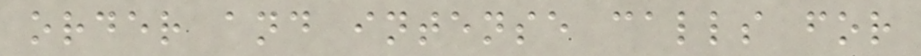order and intense calls for
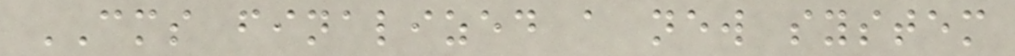CMS finalized a new system
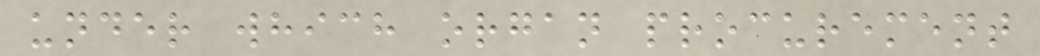under which organ procurement
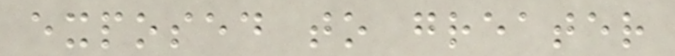exposed to greater
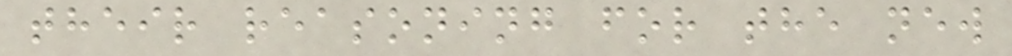their reasoning for the new
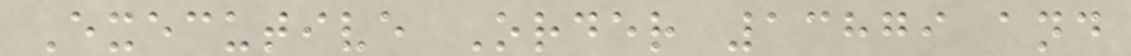Executive Order 13879 and
